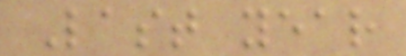Last year
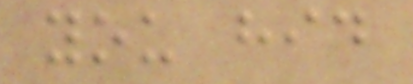you hid
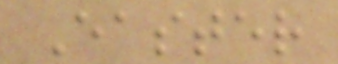Easter
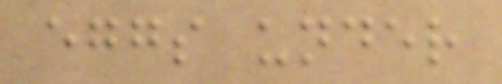eggs under
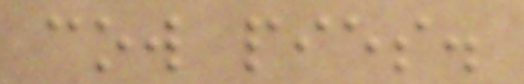cow pies.
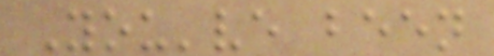You've been
